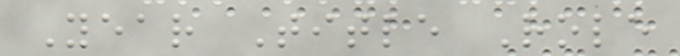Year Title Role
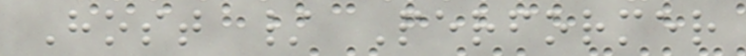Host / Performer
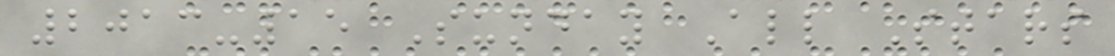2013-15 Sunday All Stars
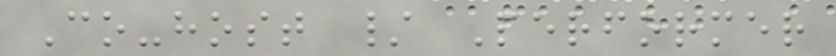Co-host / Performer
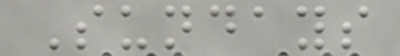Sundays
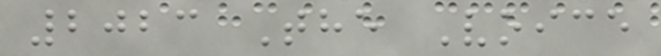2023 The Voice
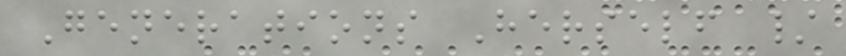Generations Herself /
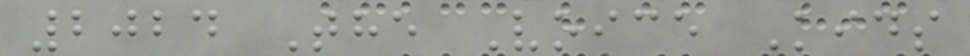2024 The Voice Kids
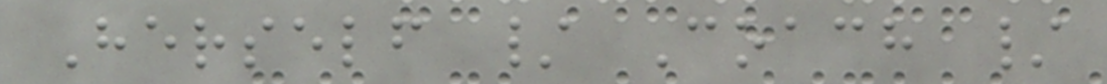Herself / Coach /
